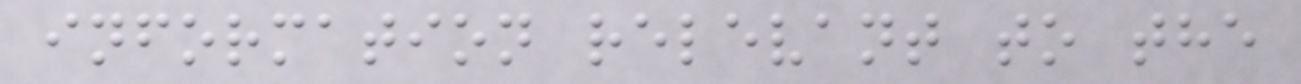information relevant to the
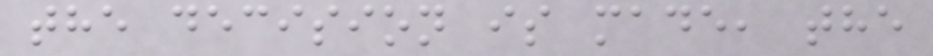the decision is made, the
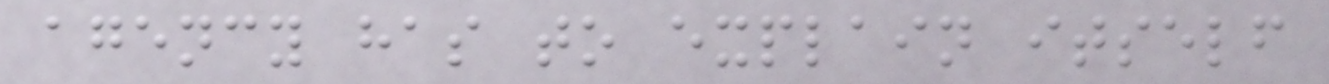agency has to explain itself
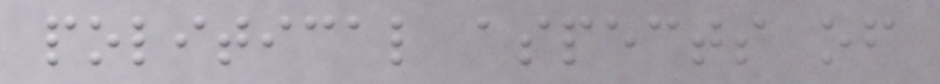political aspects of
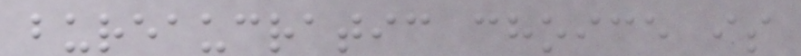bureaucratic choice is
